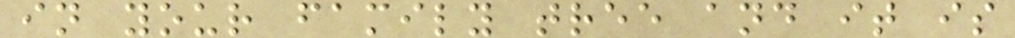in your family tree and it is
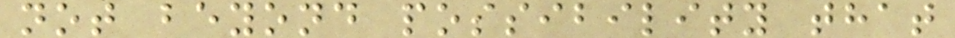not beyond possibility that
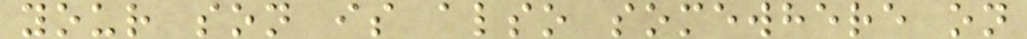your son is also somewhere on
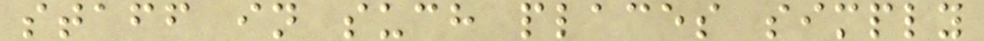staff in such places simply
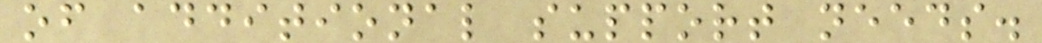of additional support needs.
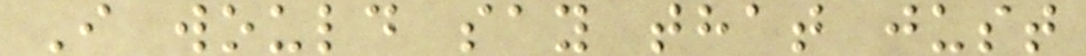I would say that just
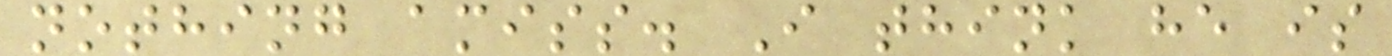nothing amiss. I think he is
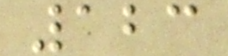123
